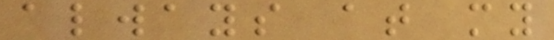always at my
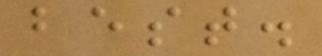best.
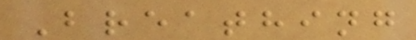Breathing
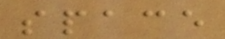space
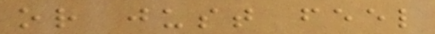or just feel
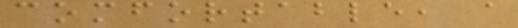comfortable, a
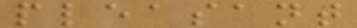pleasant
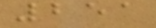251
